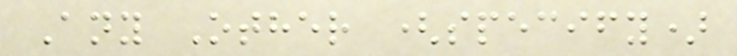Any Other (specify)
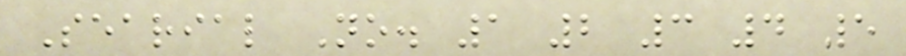Searial No. 1 2 3 4 5
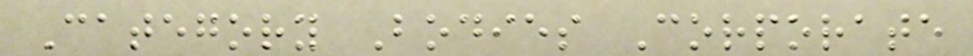Category Bodies Corporate
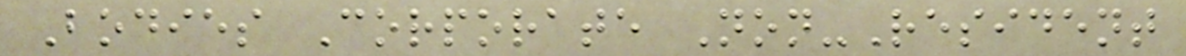Bodies Corporate Non-Resident
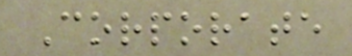Corporate
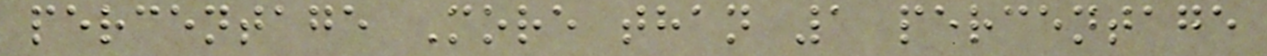percentage More than 1 percentage
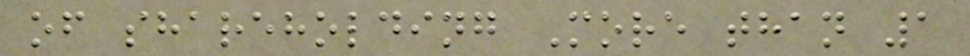of shareholding More than 1
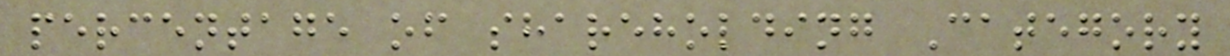percentage of shareholding Category
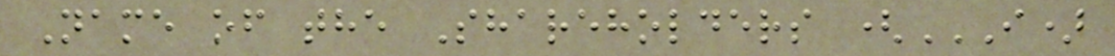Name of the Shareholders (I)
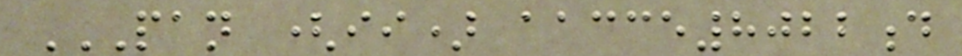PAN (II) AACCE8022D
